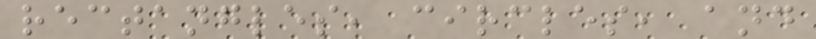rectangles, circles, and
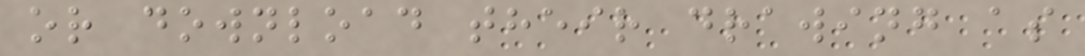or download their drawing as
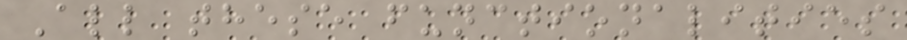All these functionalities
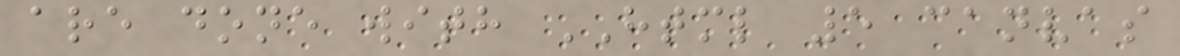are done with HTML 5 canvas
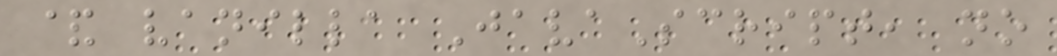& vanilla JavaScript, no
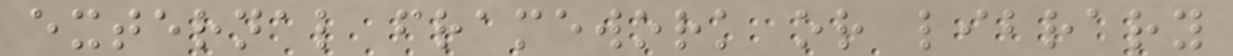external framework or library
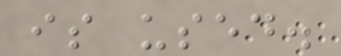is used.
